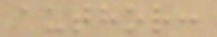author:
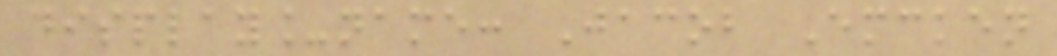display_name: Jacob Emcken
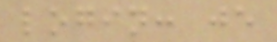login: je
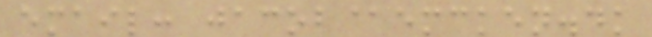email: jacob@emcken.dk
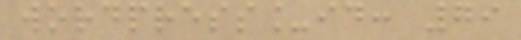wordpress_id: 79
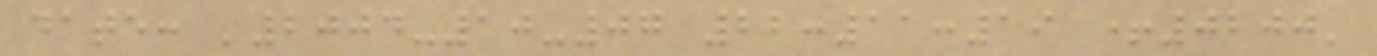date: '2004-10-07 22:11:19 +0200'
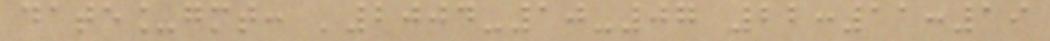date_gmt: '2004-10-07 22:11:19
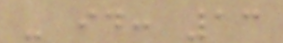- id: 13
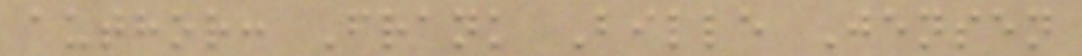author: Frank Bille Jensen
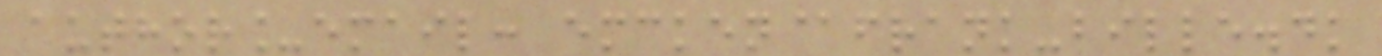author_email: emcken@frank-bille.dk
